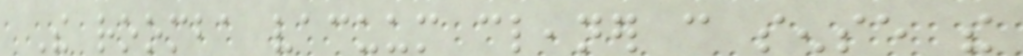The roomba vacuum cleaner can sense the
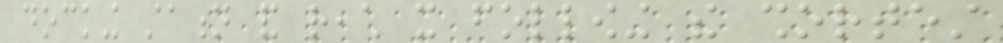docking station and reach it following the shortest
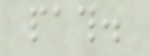path.
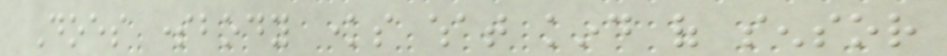Does somebody knows what kind of sensor
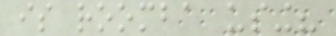is roomba using?
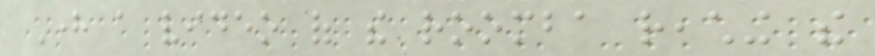Here a video of the roomba reaching the
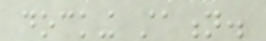docking station.
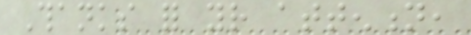Thanks for your attention,
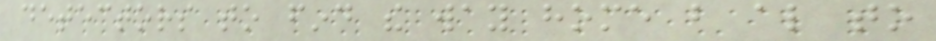detectors to find the way home but also to
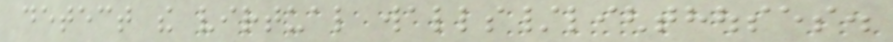detect the virtual walls/lighthouses.
